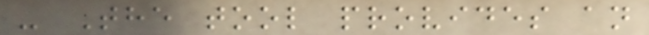- The tool provides an
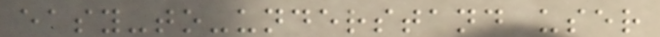easy-to-understand user
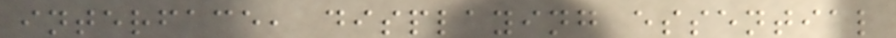interface, displaying essential
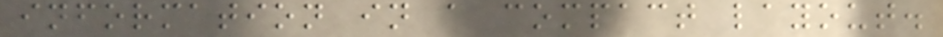information in a compact layout.
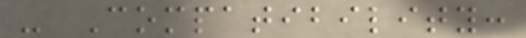- Compatibility:
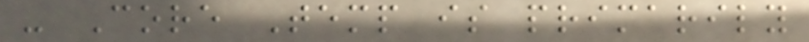- Core Temp is primarily
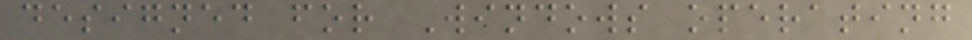designed for Windows operating
